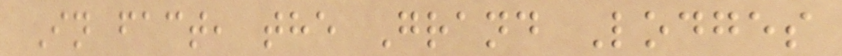In fact, the Grand Lodges
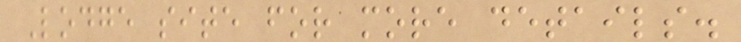Lodge site for more details.
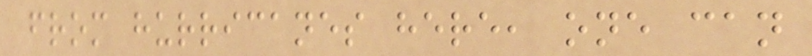from hurricanes here, one can
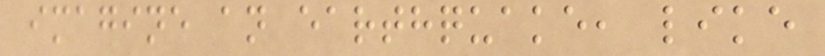imagine an earthquake, like
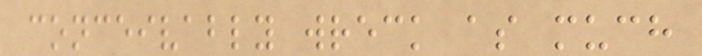conceivably wreck as much
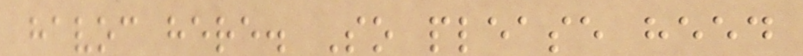havoc here. So please heed
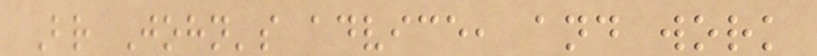Br John's advice, and work
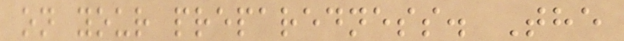on your preparedness. The
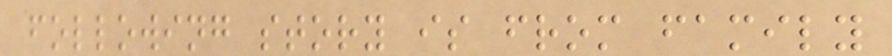following story is from family
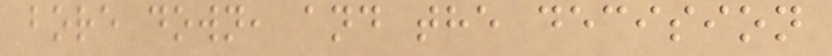bore down, and the decision
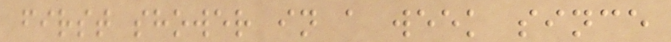first shower in a week since
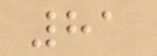81
